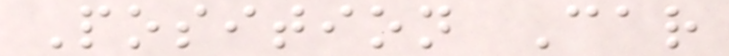Position Car
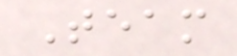Team
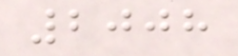2008
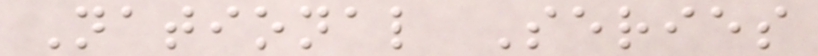National Series
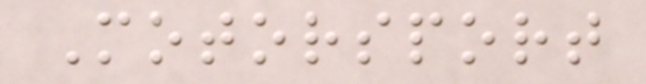Motorsport
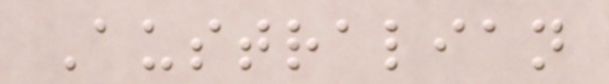Australian
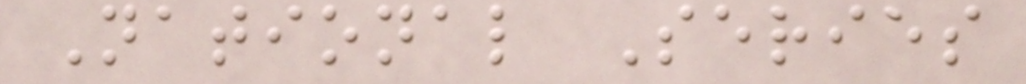National Series
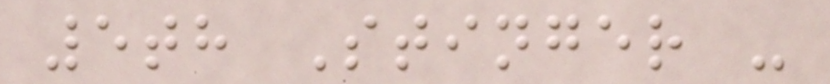5th Stinger -
